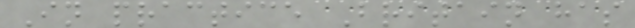In practice Britain has
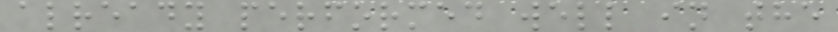already performed well in the
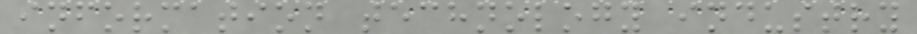information technology industry
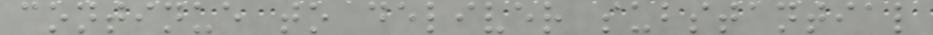continue to deliver substantial
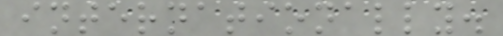internationally.
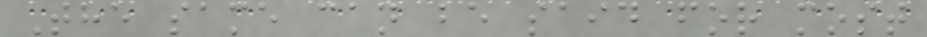The same can be said for most
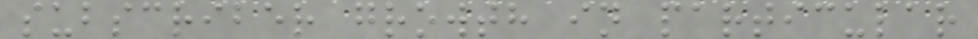subscriber growth in particular
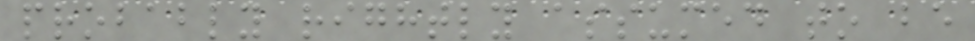probably rightly assumed to be
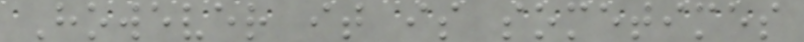However it is sometimes
